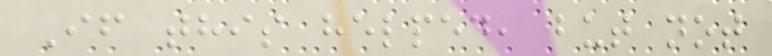If this helped, but not
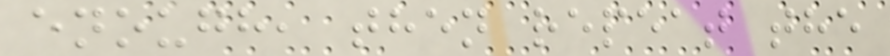enough, then repeat the
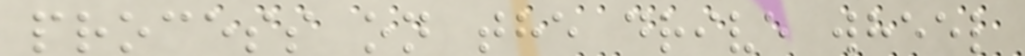process on the drive wheel
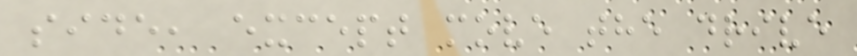side, except move the drive
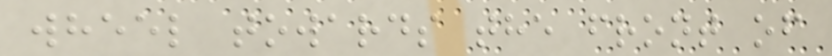wheel towards the front of
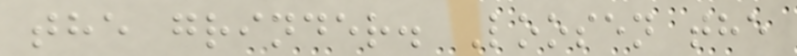the grinder. Loosen the
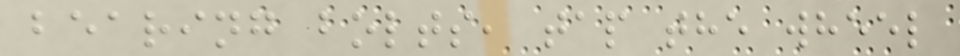bearing bolts, tap the wheel
